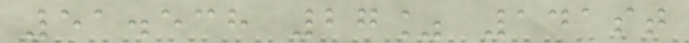51.538 27% 141st
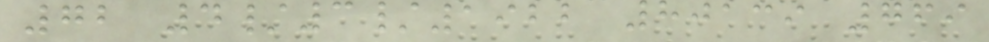72 4/3/1922 80139 769
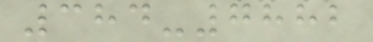384-7882
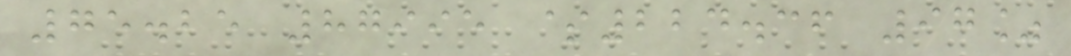75.25 87995 $224.36 97%
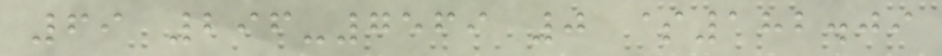69 296-7569 0 $182.09
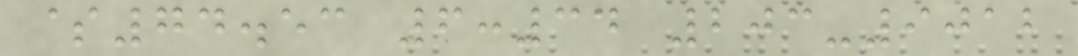$74.53 6:34 203-9012
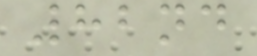82nd
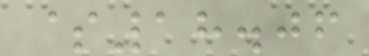$18.06
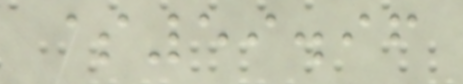$59.96
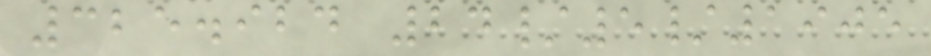325.924 24/5/1905
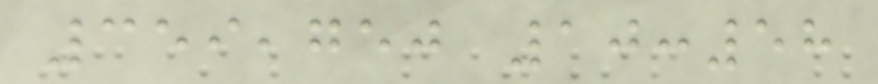359,750 10:58
